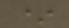*
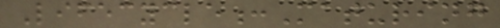Lifecycle:Maturing
